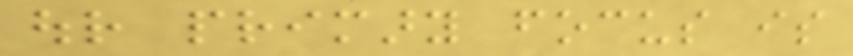our primary focus is
